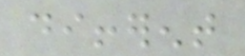different
